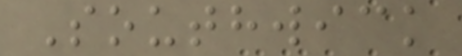Southwick
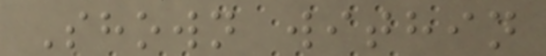Shown within
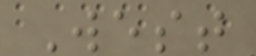West
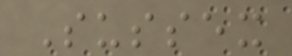Sussex
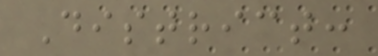District:
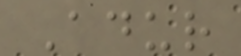Adur
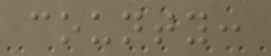county:
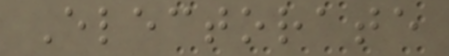Electorate
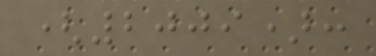(2009):
